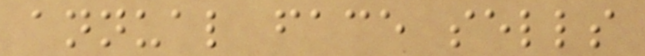annual face sells
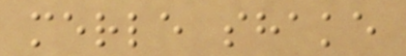merle shake
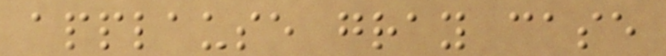applause gray case
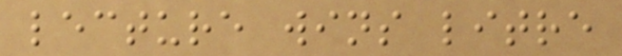lecture wins litre
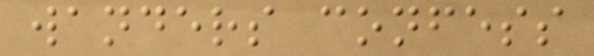wanders confess
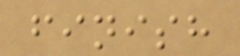finish
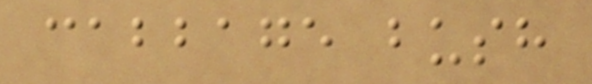cabbage bush
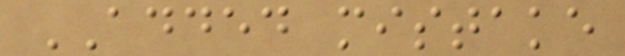ADDED mistake
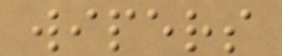wipers
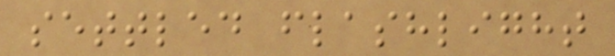settled flashlight
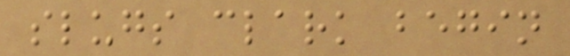slugs clark begin
